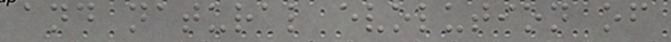and natural evolution of
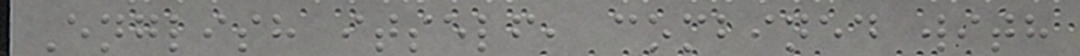English itself, combined with
